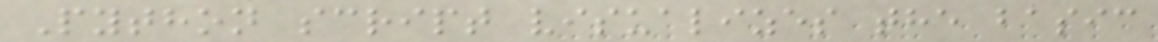Python script visualizes the basic
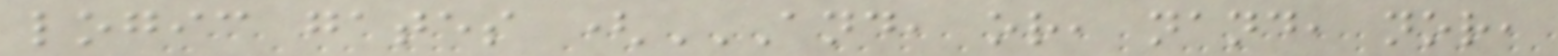logic gates (AND, OR, NAND, NOR,
